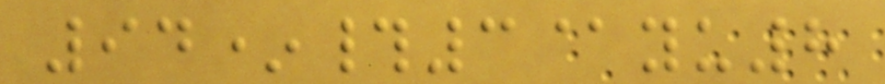94*#3@yu8
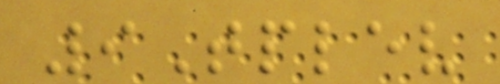9Tplev
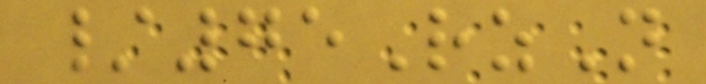/75RzN
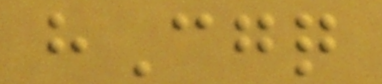hCgq
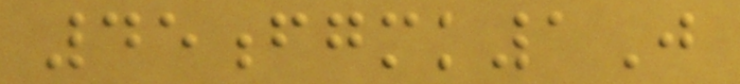45fgmk1J
